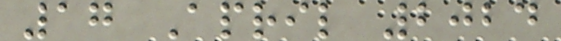17 April 2024
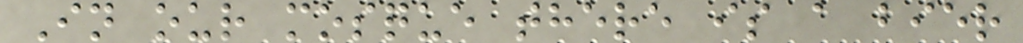In our mosque there is a bier
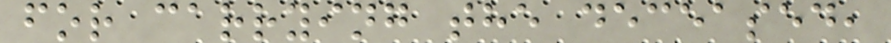for carrying the deceased,
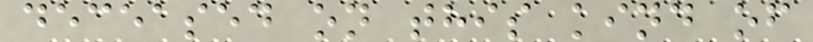deceased on this kind of
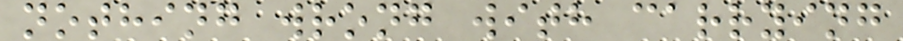nothing wrong with carrying
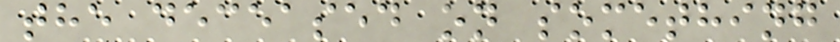the deceased on something
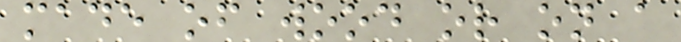made of wood or on a
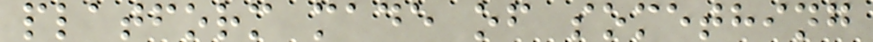platform made of something
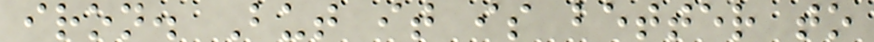iron. But it is better to
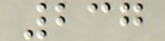237
